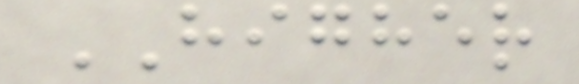HIGHER
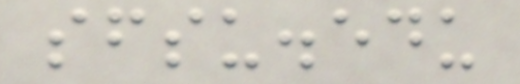sfsu.edu
